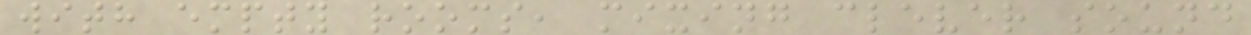with empty rooms, mixing clever sound
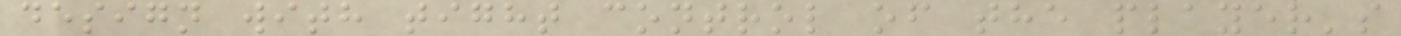design with tight control of the player's
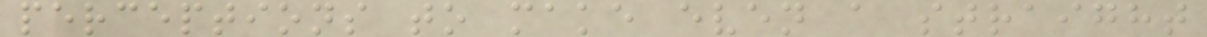perceptions to make even a straight
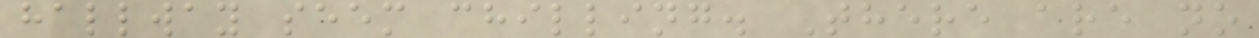hallway seem chilling. There are no
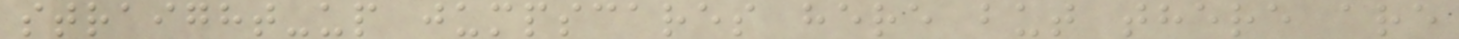straight-up jumpscares here but there are
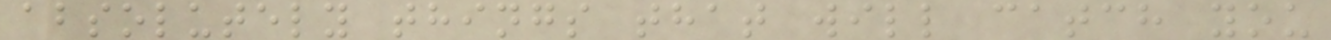absolutely things that will catch you
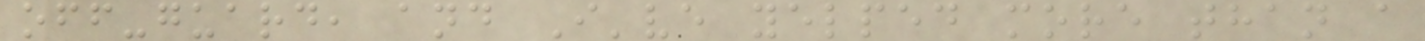off-guard, and I've yelped more than a
